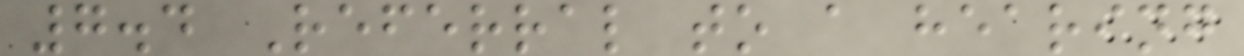7.4 Referral to a hearing
